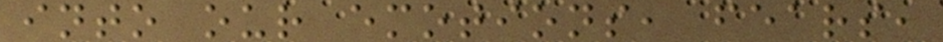into our emotions, fears,
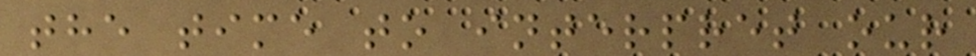the time to interpret our
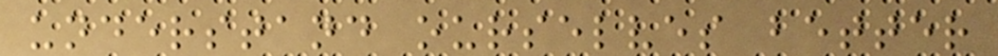understand ourselves better
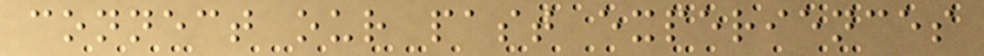connect our past experiences
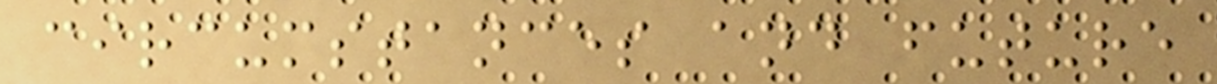circumstances and future
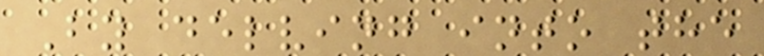By delving into the
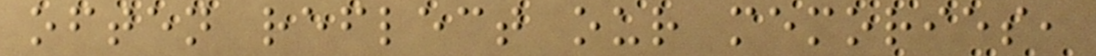often reflect our memories,
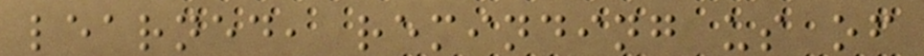learned, reminding us of
